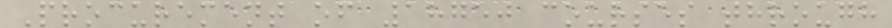Procurement of 18750 courses through
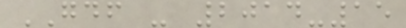GDF - 2014-15
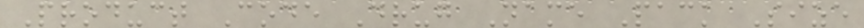Product Code Drug Name Pack Size
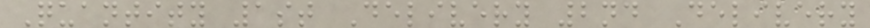Quantity 1st Delivery 2nd Delivery
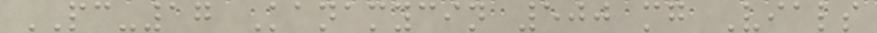PC-17 Kanamycin 500 mg Vials
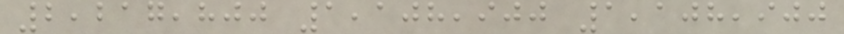2,217,800 1,108,900 1,108,900
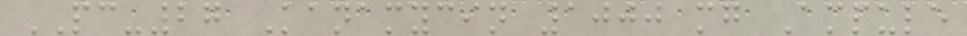PC-27 Kanamycin 1000 mg Ampule
